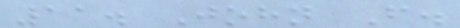11. John F.
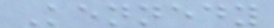Kennedy
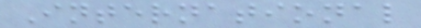International
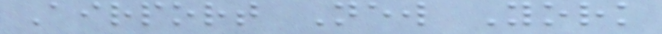Airport New York
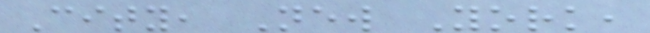City, New York,
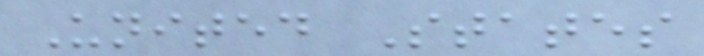United States
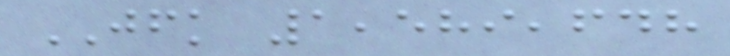JFK 1,589,648
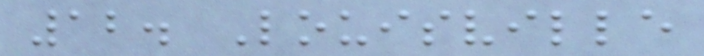12. Louisville
